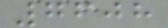7608
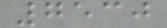7530
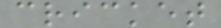cricket
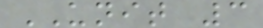UNIT 3
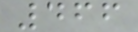466
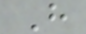H
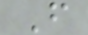F
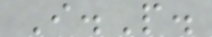I.P.
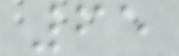65
